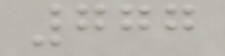777
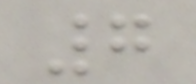7
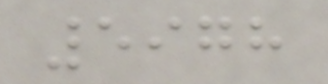5978
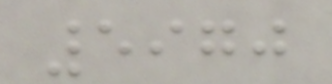5970
